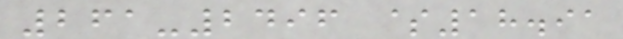261-2496 $18.91
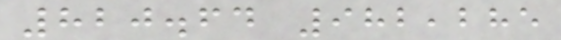820.64 982,285
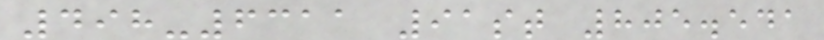498-6311 91st 805.541
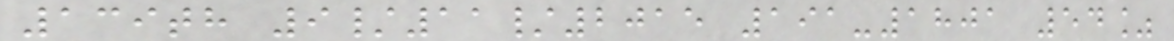139th 9/11/2015 191-1801 54%
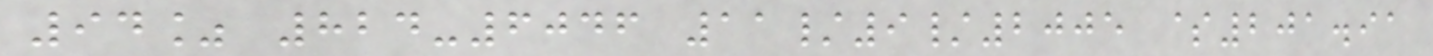94% 824-6046 11/9/2005 $201.91
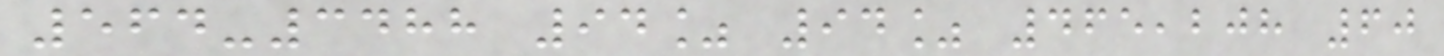564-3488 94% 94% 465,208 60
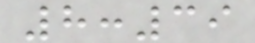8:39
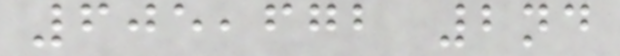605,672 2nd
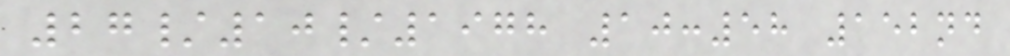27/10/1978 10:58 152nd
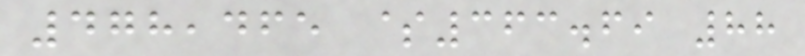478,465 $363.69 88
